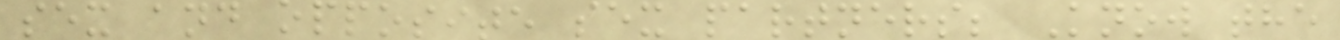sex and opposite sex partners; Know the
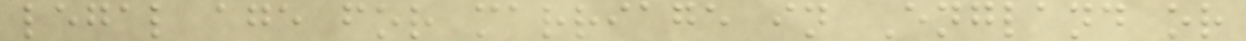legal age for marriage in England or
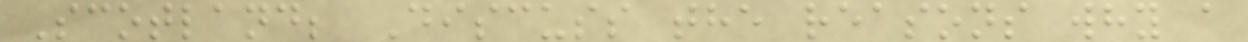Scotland; Discuss the reasons why a
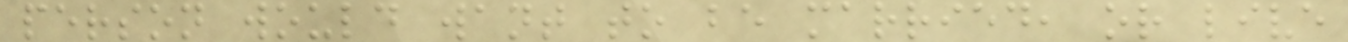person would want to be married, or live
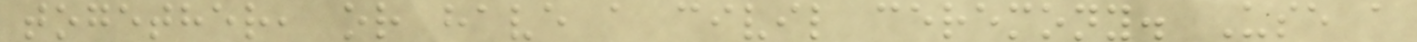together, or have a civil ceremony. Use a
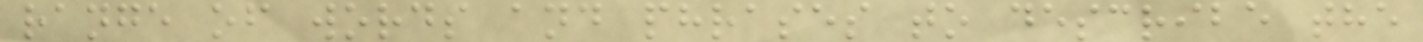range of words and phrases to describe the
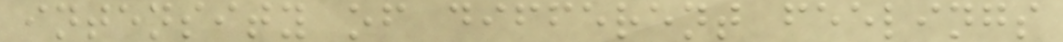intensity of different feelings
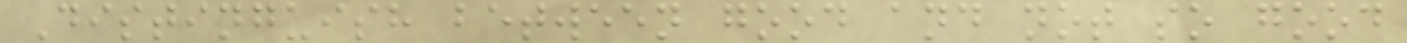Distinguish between good and not so good
